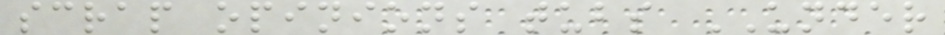scrap opinions tubs UNDER
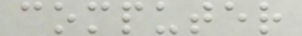computer
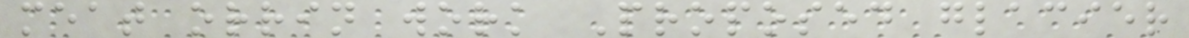meat orrin work Proposed glacier
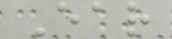Ear
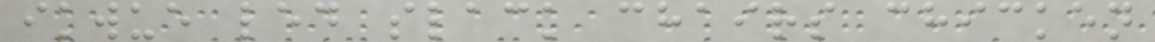ikwue led slack chairs chicken
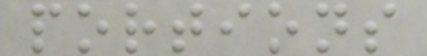portions
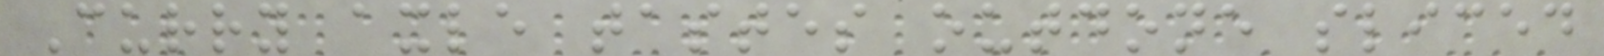Curry axle tastes outdone sliced
